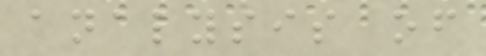analysis of
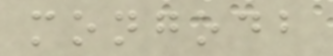mongodb
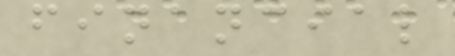financial
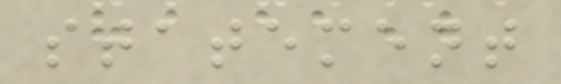statement
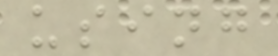using
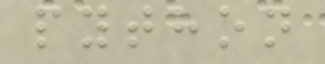python
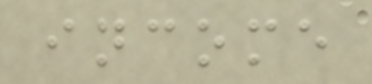income
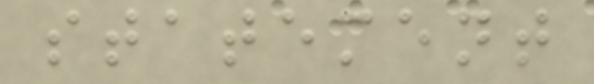statement
